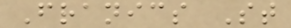Franics St
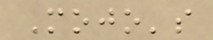Mojo's
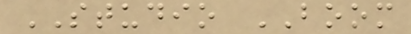STUDIO BOOM
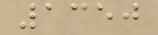1350
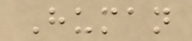Human
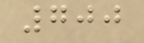700
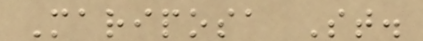Mariposa St.
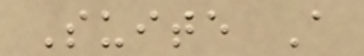Suite A
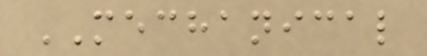MECHANICAL
